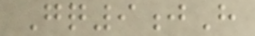Gq9jH
